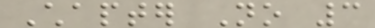Chapter No 3
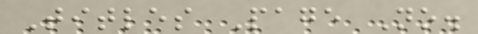Titles Page No.
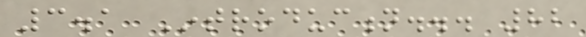3.1 Introduction... 82
